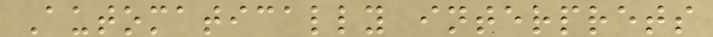Automatically interprets
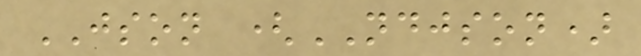JSON (NDJSON)
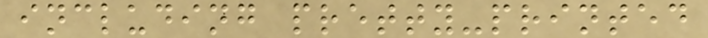including pretty-printed
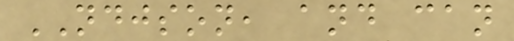NDJSON, and can
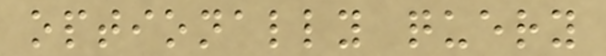optionally query
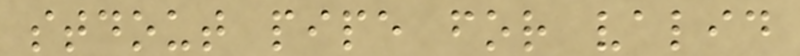stdout pipe for valid
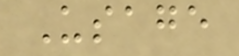Usage
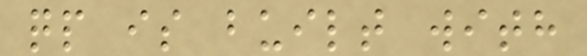qp is built with
